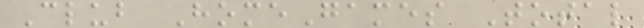Club HomeGames Total
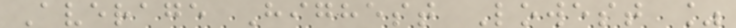Average Highest Lowest %
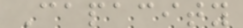Capacity
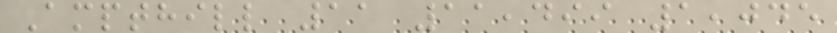Ampthill 11 11,499 1,045
